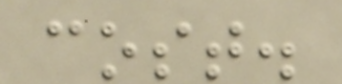cost.
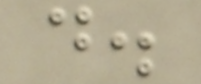d.
